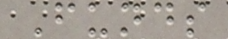Funds
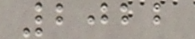2022
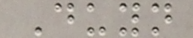Duyn
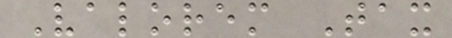Valorem Tax
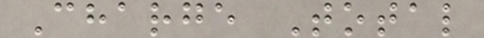Charge Total
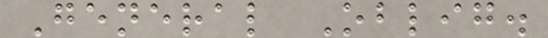General Oblig.
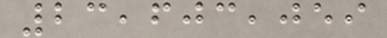23,603,059
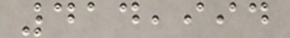414,994
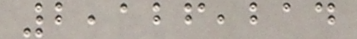2,126,214
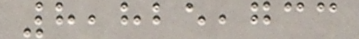8,825,733
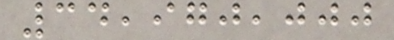34,970,000
